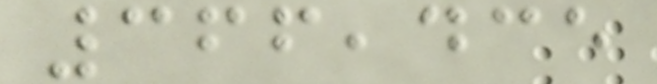366,435
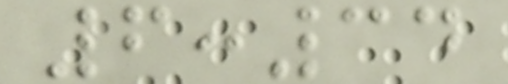6:34
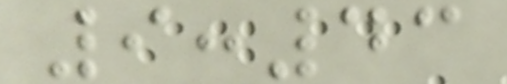9:43
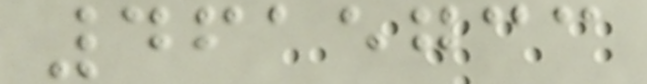4615733
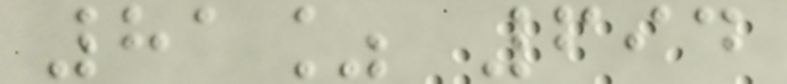81% 694
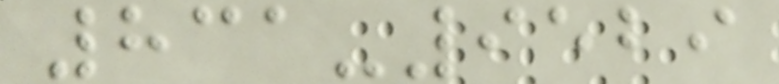831-9529
